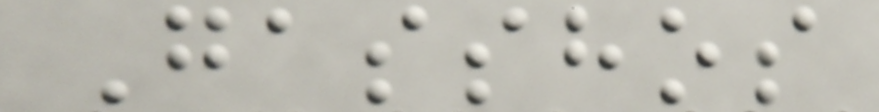Gasshos
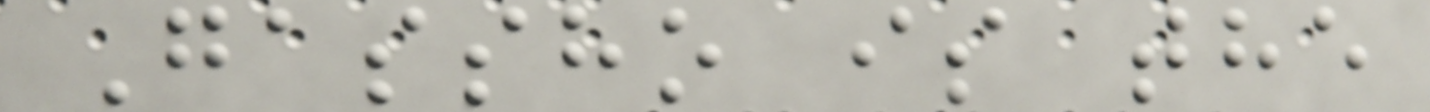Gassho is the
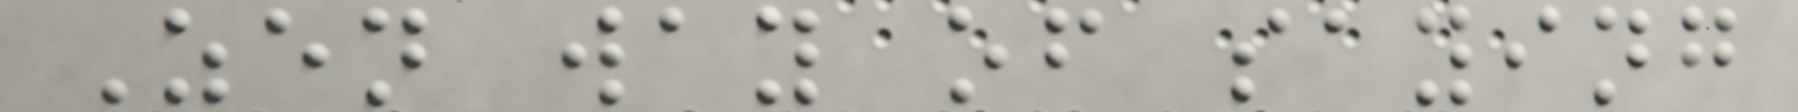Zen way of saying
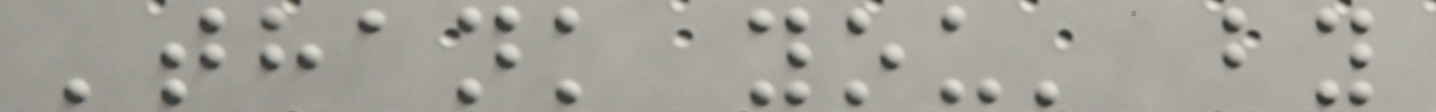'thank you' by
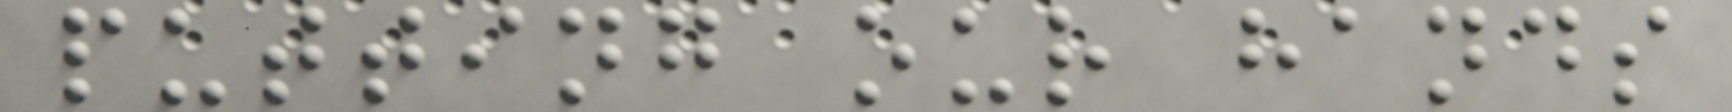putting our hands
